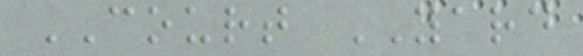COURT YARD
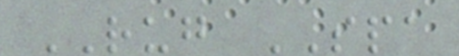RUG SPA
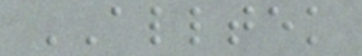ALLTEK
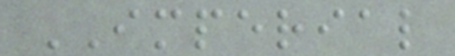IMPERIAL
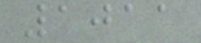1011
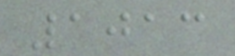1013
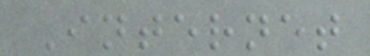Internet
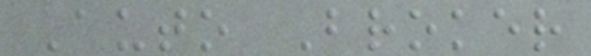Auto Broker
